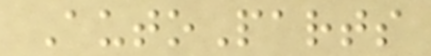AutoParts
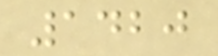1420
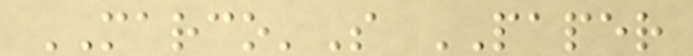MARCO'S PAPER
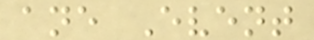ane Event
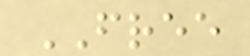FREE
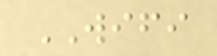WIFI
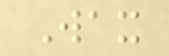Wax
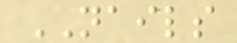NAILS
